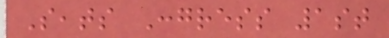Seats Congress 1st
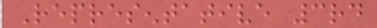Representative 3rd
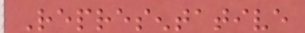Representative
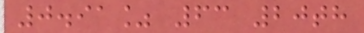0.91% 63 20th
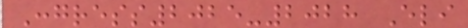Congress2025-2028 Eli
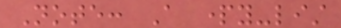Note: A party-list
